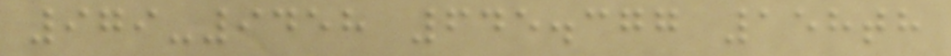979-9458 645.377 158th
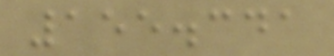155.341
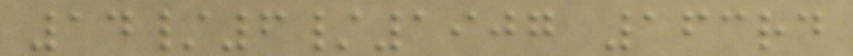14/6/1907 163rd
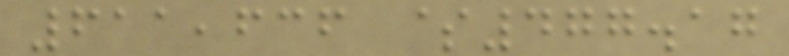611,636 $477.17
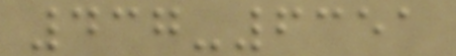437-6351
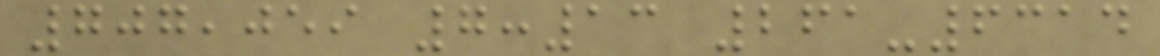707,059 7:13 261-6314
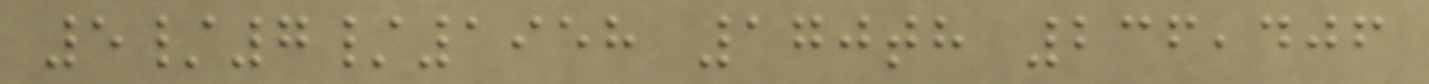5/7/1958 170th 236,406
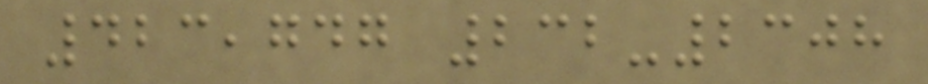423,747 232-2308
